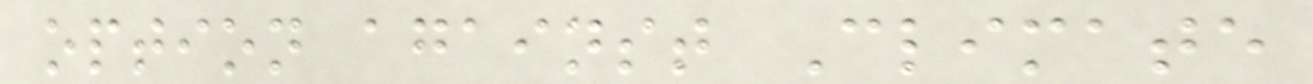option against Climate
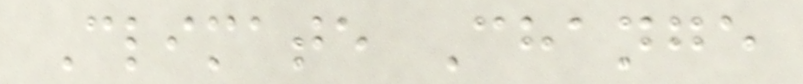Climate Change
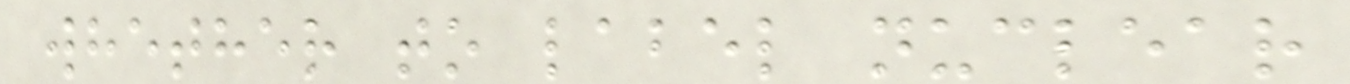whether to label nuclear
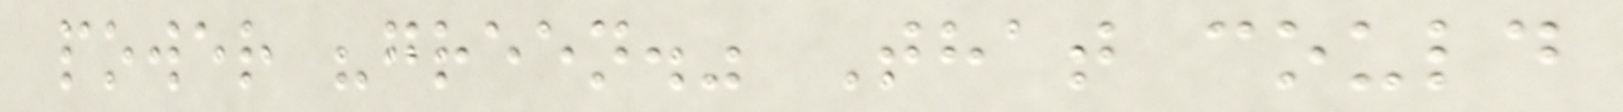power "green." That could
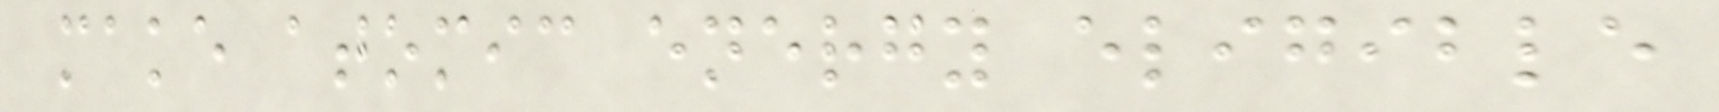make atomic energy eligible
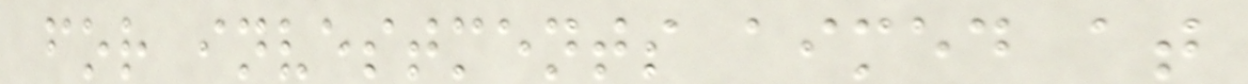for investments aimed at
